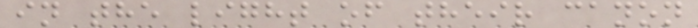in the light of their canon
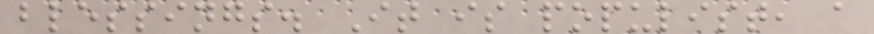blessings. It is populist, a
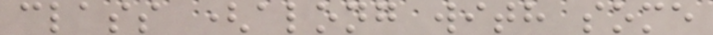class (along with some
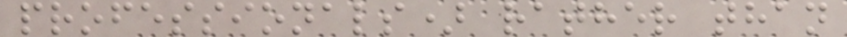professionals) rather than
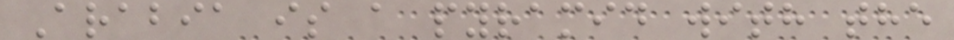Arabia is a pyramid with the
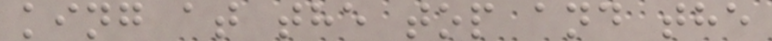king at the top and the
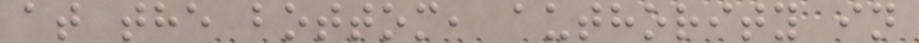at the bottom, authority in
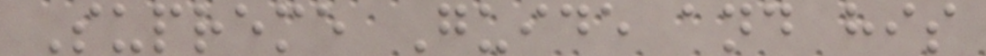Supreme Guide and his
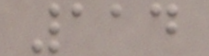114
